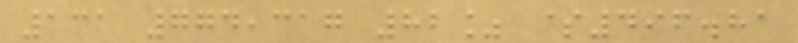131 774,317 82% $496.81
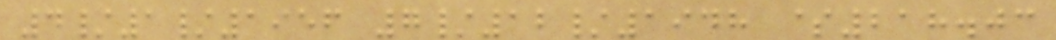4/1/1956 7/12/1948 $218.03
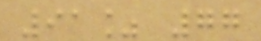91% 77
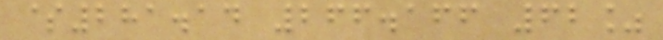$281.14 266.166 62%
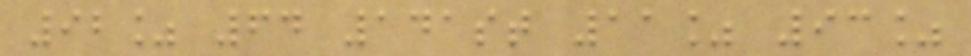92% 64 141st 11% 93%
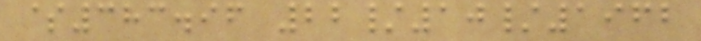$383.96 22/10/1962
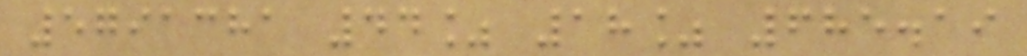5791381 44% 18% 685.19
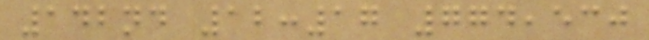142nd 12:17 774,530
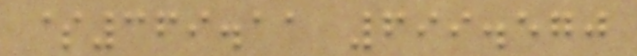$369.11 699.570
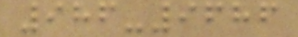986-9686
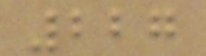227
